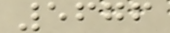5676
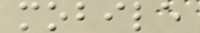mobile
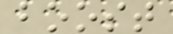boost
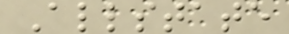Allstate
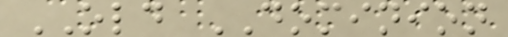OLD DOMINION
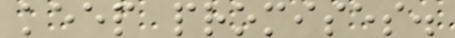keep promises.
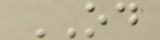OD
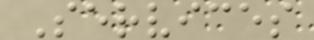Services
